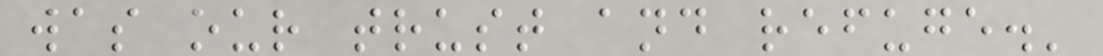was our trust and refuge.'
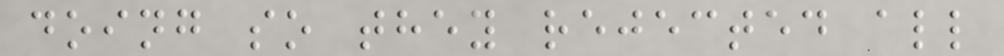doing so they rejected all
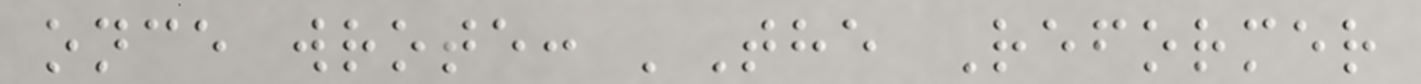once wrote: 'The Reformer
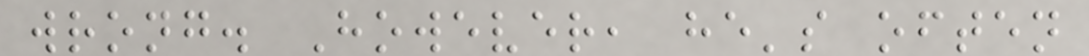wrong. However, he's often
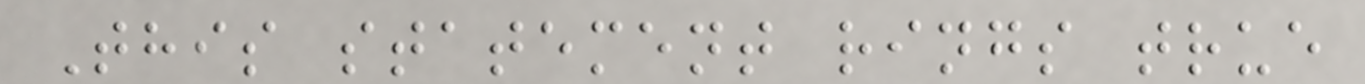This statement rings true
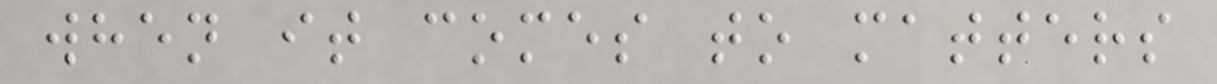when it comes to matters
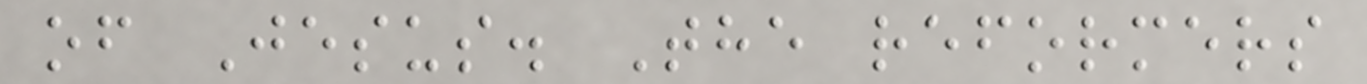of Jesus. The reformers
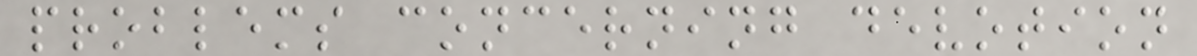problems concerning devotion
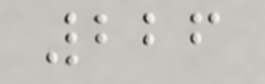226
